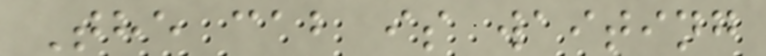The cab is waiting
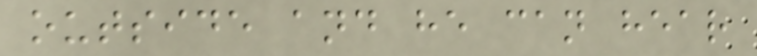outside and he can hear
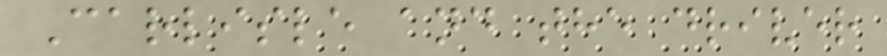Carlisle and the driver
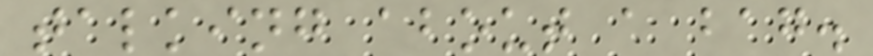talking about a bag.
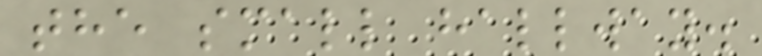the small hallway.
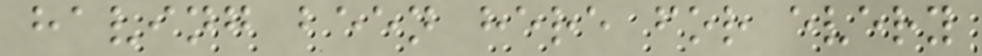having been here for every
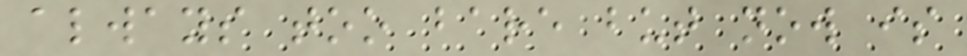always too bare but now is
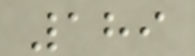189
